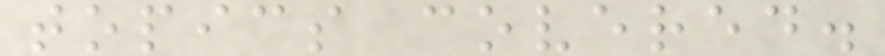topics covered.
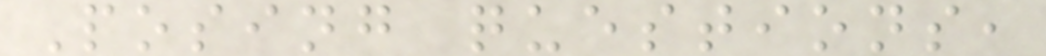Posing questions,
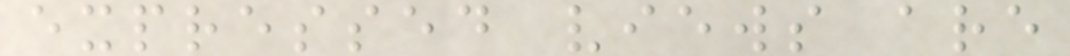expressed views are
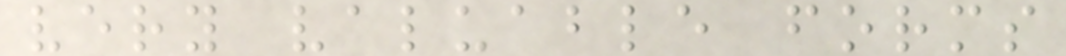very valuable forms
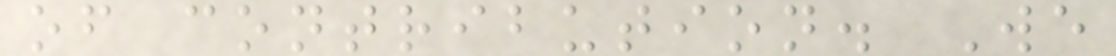of contribution. We
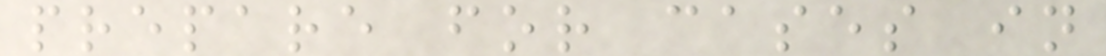prepare for cases in
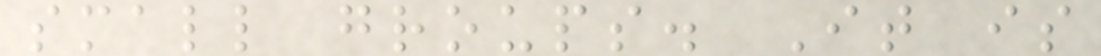small groups. It is
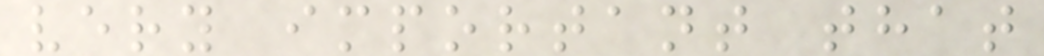very important that
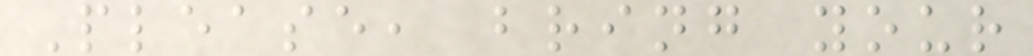Please, bring your
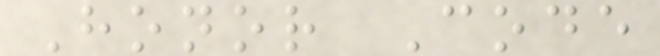Honor Code
